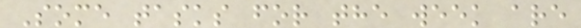Some tasks for the week are
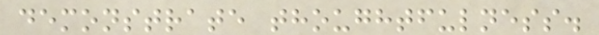demonstrate thoughtfulness.
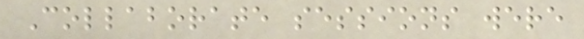Collaborate sessions were
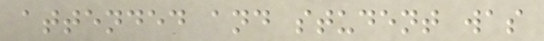attended and student was
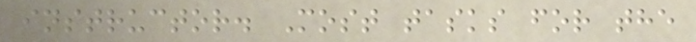instructor. Most tasks for the
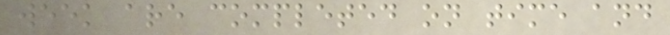week are completed on time and
